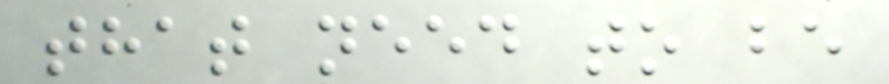that need to be
